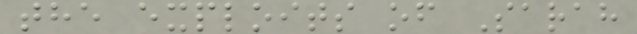the exploits of Sarah
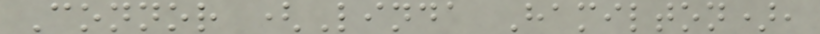Connor (Linda Hamilton),
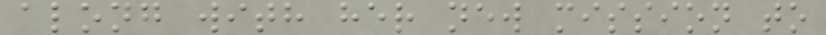along with her new mission to
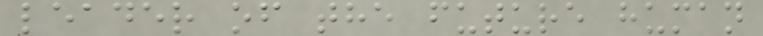leader of the future human
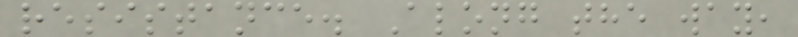resistance. Along the way,
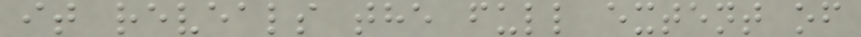it reveals the full extent of
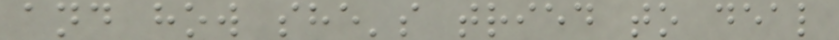and how she's tried to deal
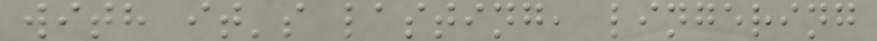with it's lasting, lingering
